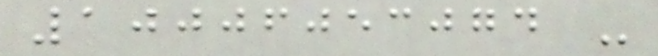10006053074 -
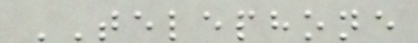TELEPHONE
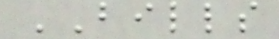BILLS
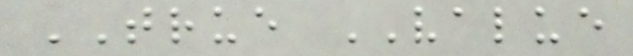TRUE VALUE
